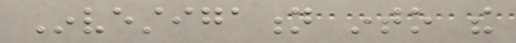Investigation into the
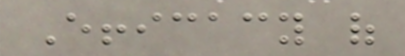Efficacy of
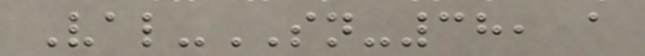Val-SN-38, a
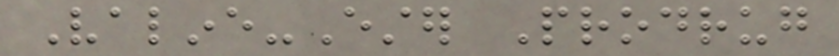Valine-Ester Prodrug
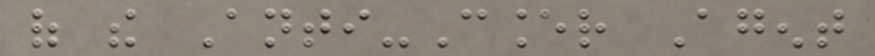of the Anti-Cancer Agent
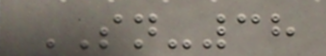SN-38
